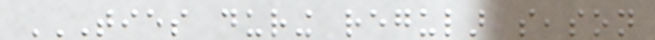TIES DURING REGULAR SEASON
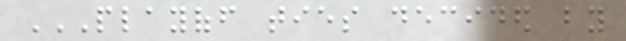PLAYOFF TIES DECIDED BY
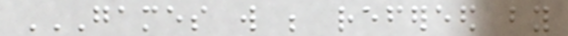GAMES WILL BE REFEREED BY
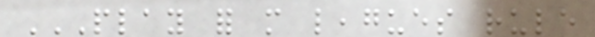PLAY FOR MORE LEAGUES RULE
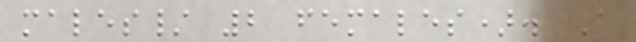males/ 2 females). A
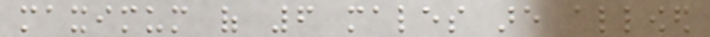maximum of 6 males are allowed
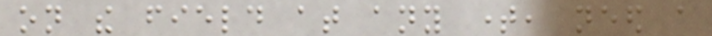on the field at any time, need a
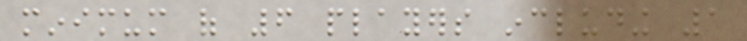minimum of 6 players including 1
